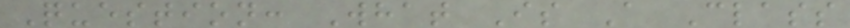Question: What Is A Class
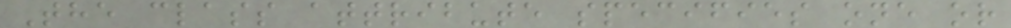The class attribute specifies one or
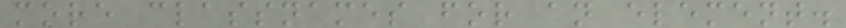more classnames for an element.
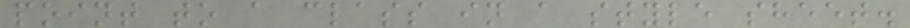point to a class in a style sheet.
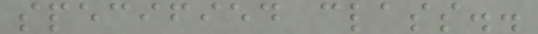specified class..
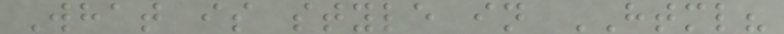What is style in HTML?
